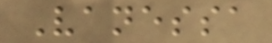Vanessa
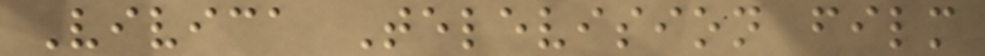Vivica Television film
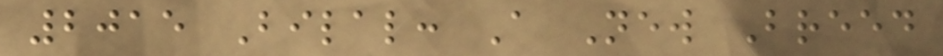2015 Bilal: A New Breed
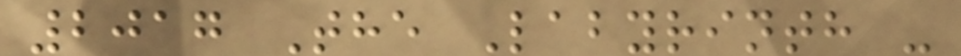2017 The Labyrinth -
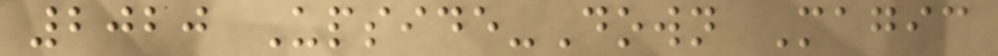2020 Upside-Down Magic
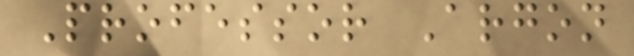Professor Argon
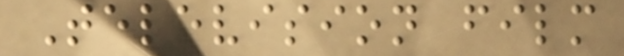Television film
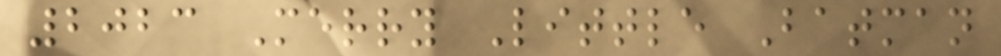2023 Merry Little Batman
